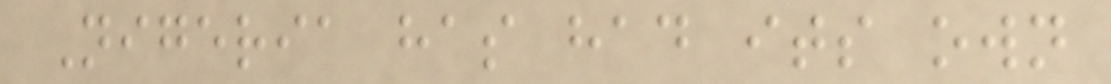Nigeria has had its own
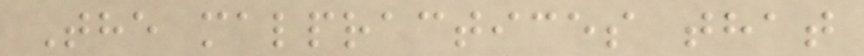The malpractices that
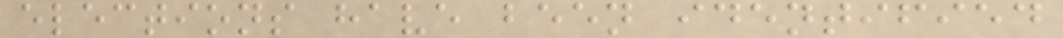elections have been identified
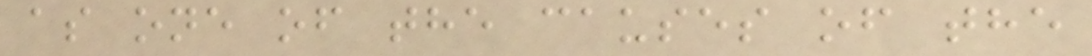as one of the causes of the
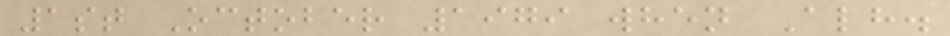1st October 1979 when Alh.
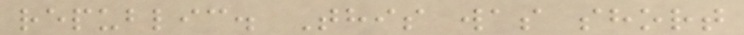republic. This was short
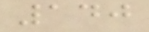140
